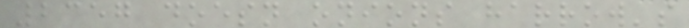2357 doesn onions harrow's
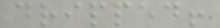dripped!
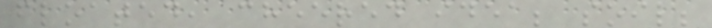floated, cheered idea; soil;
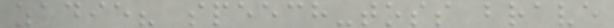zadie? speech-toss brave
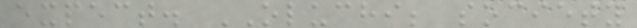expect. OLUCHI; society
